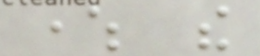where the
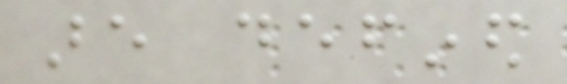are defined
